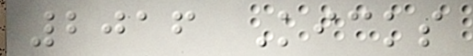2016 Kicks
